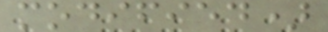modified)
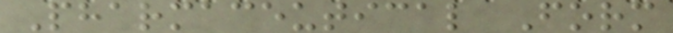Pharmaceutical Form
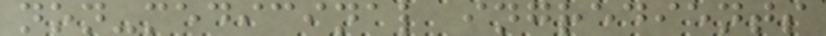non-medicinal ingredients
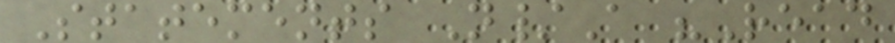Statements N/A "Read
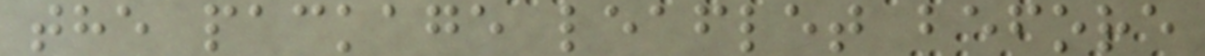the package leaflet before
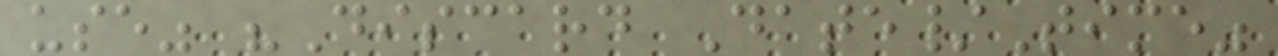use" "Discard Date/Time"
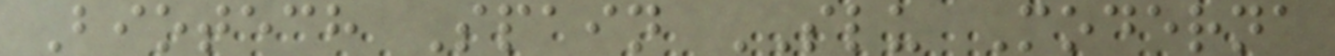Biotech Spain SLU Moderna
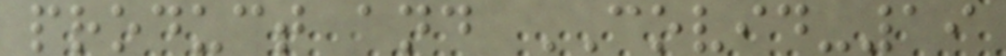product and COVID-19
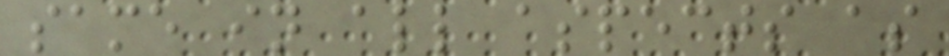same in all aspects as
